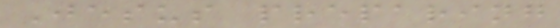Jesus preparing
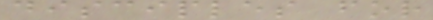disciples for
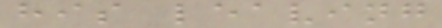his leaving
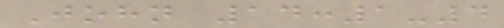John 14:1-4
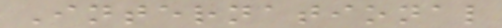International
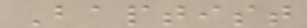Baptist
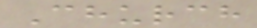Church
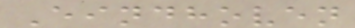Eindhoven
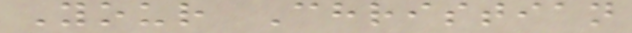Your Christian
